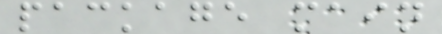package main
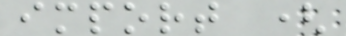import (
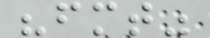"fmt"
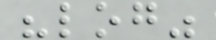"log"
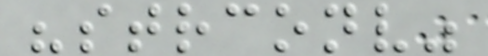"strconv"
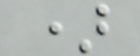)
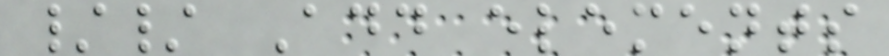// Add elements
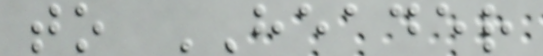to HEADER
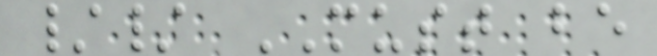// MUST be
